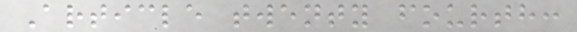Article twenty fourth:
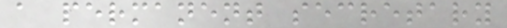a permanent secretary
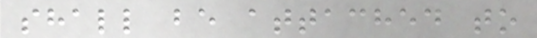shall be attached to
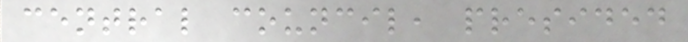central council, presided
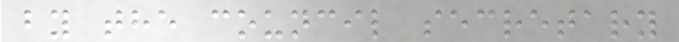by the council secretary
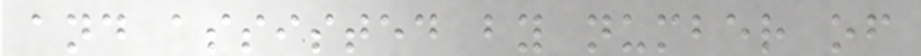and assisted by number of
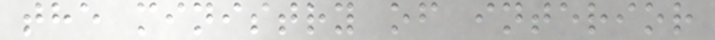the ministry of interior
